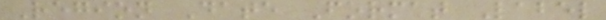Region Date Format Label
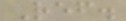Ref.
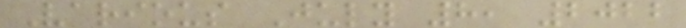Various July 8, 2022
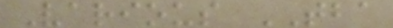Various TBA
